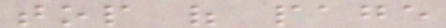top of page
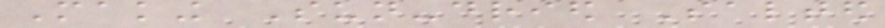Making Sun-dried Salted
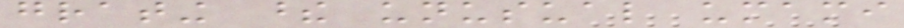grating these unusual umami
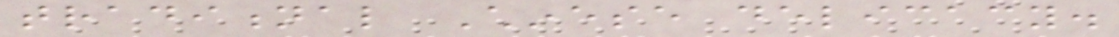traditional Chinese delicacy.
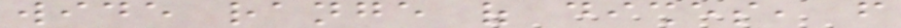wide range of dishes, from
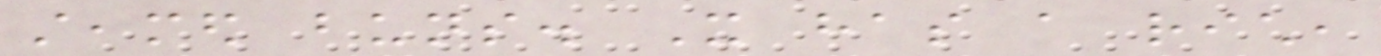steamed buns. It has a rich,
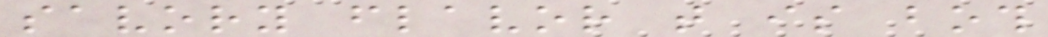savory flavor that is both
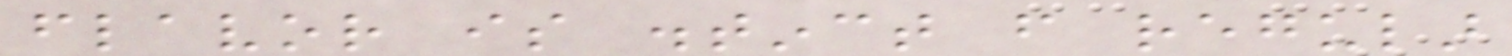flavor is distinct from regular
